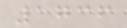1736
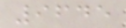9645
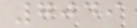7049
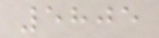5805
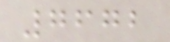7672
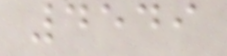4549
